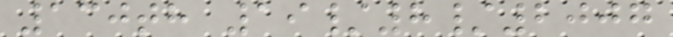130th 19/8/2007
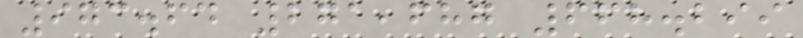973.64 271,687 668.299
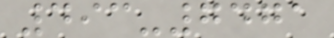493-7471
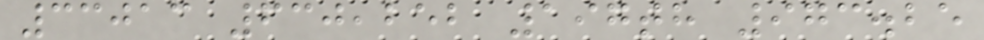33013 630,252 197th 973.25
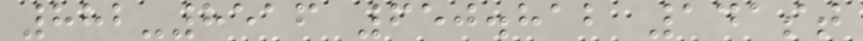882-8516 650.812 141st
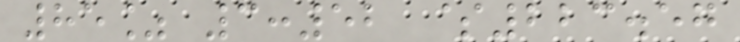85% 3:52 $223.57
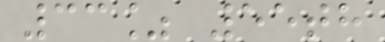33% 55th
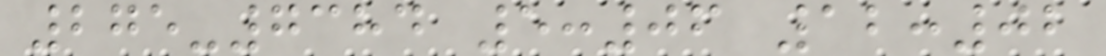275-7384 5:06 12:02
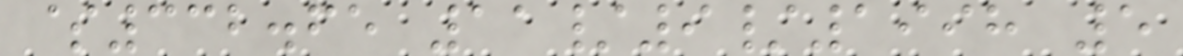$332.65 11/9/1998 5
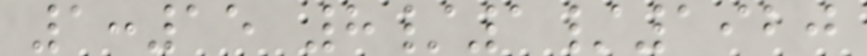1:15 8/1/1920
